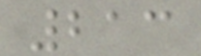213
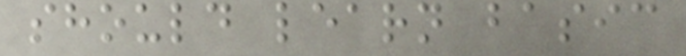should learn basic
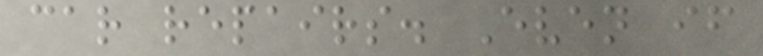car repairs. Even if
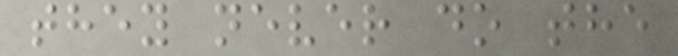they never do the
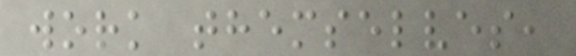work themselves,
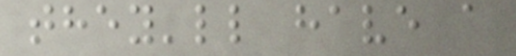they'll have a
